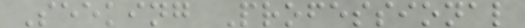Seeking Professional
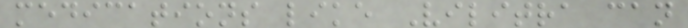medications like Vilitra can
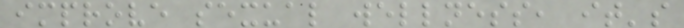improve sexual wellness, it's
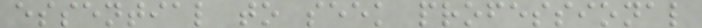essential to seek professional
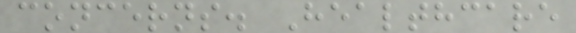concerns. Healthcare
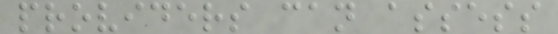providers can assess
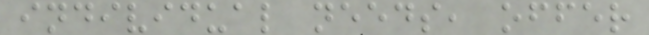individual needs, offer
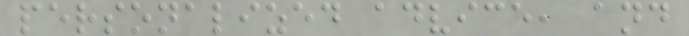personalized advice, and
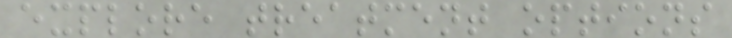explore treatment options
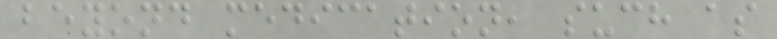beyond medication, such as
